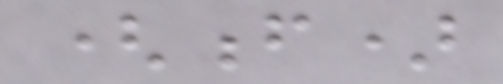(f)
